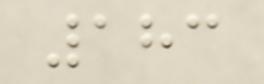183
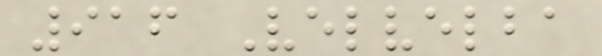916 Velvelba
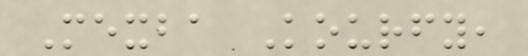Mexba Kourfy,
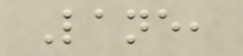Lane,
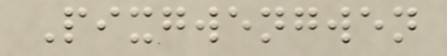Pixgwengwen
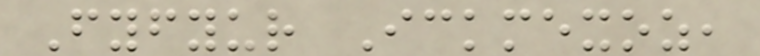Fyfyur Ickmexoz,
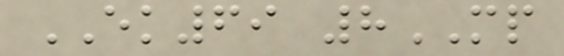EK69 8MP
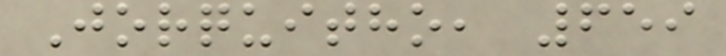Jorquitho, 659
